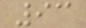93
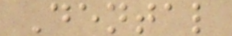Dental
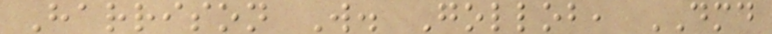Harrison W. Gollob, DMD
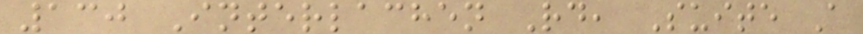130 Interlachen Rd, Suite A
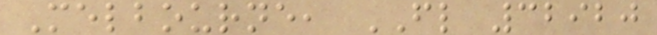Melbourne, FL 32920
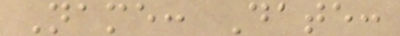Name: Date:
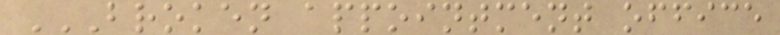BROKEN APPOINTMENT OFFICE
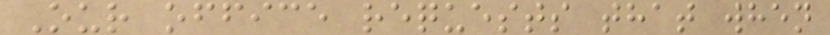Our office requests that when
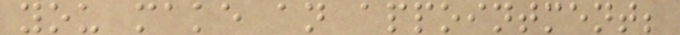you make an appointment;
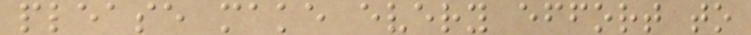please make every effort to
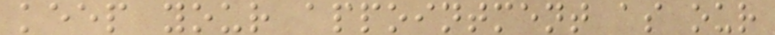keep your appointment as our
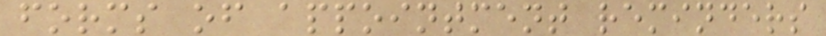forms of appointment reminders
